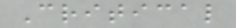Critical
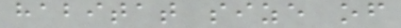habitat size of
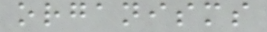organisms
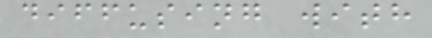diffusing with
